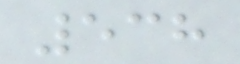538
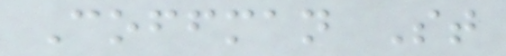Coffman St
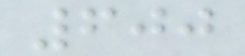600
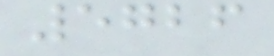5726
